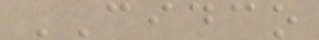CIDCO
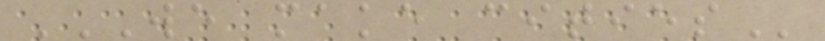WE MAKE CITIES
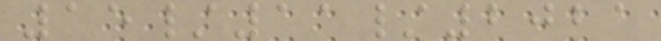15/11/2021
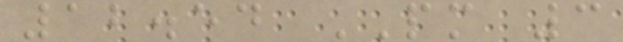12.54 PM 3
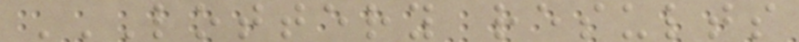LOTTERY RESULTS
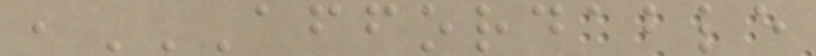,AFFORDABLE
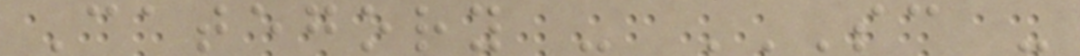Category - SC -
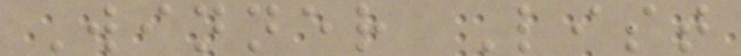Winner List
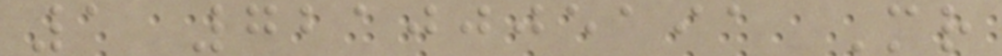1 7210005191 Mr
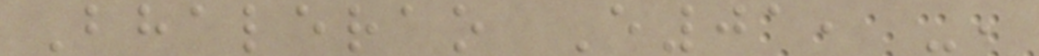Bhalerao E01, -,
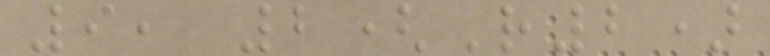9, 2(R2)
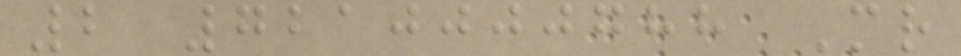2 7210000788 Mr
